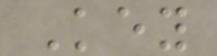Key
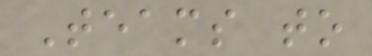Teams to
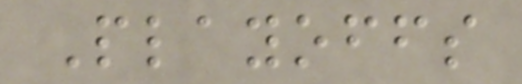Playoffs
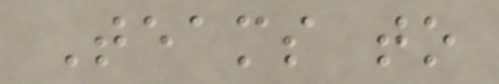Teams to
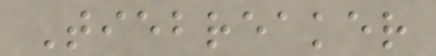Tiebreaker
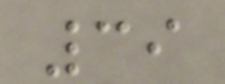39
